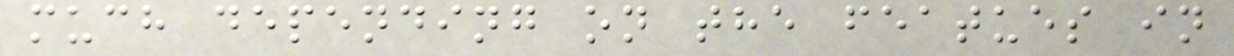much depending on the featues in
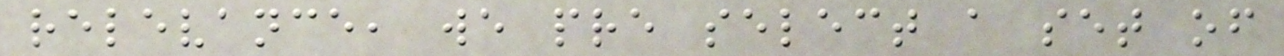relevance, we pre select a set of
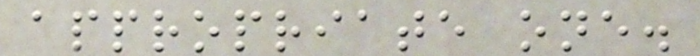appropriate one.
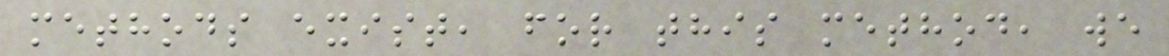methods exist, for this method, we
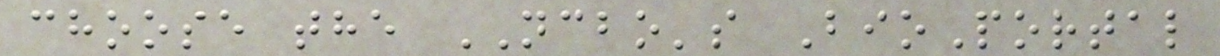choose the NCBO's BioPortal
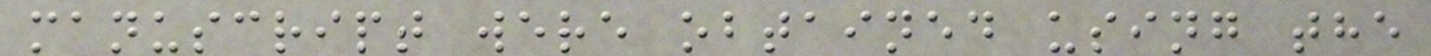manuscript were obtained using the
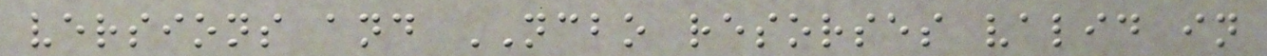versions and NCBO resorses valid in
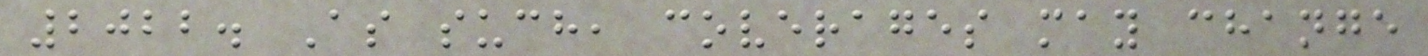2022. As such, coverages may change
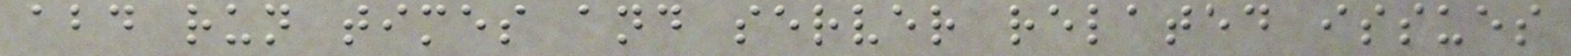abd run times and server related issues
